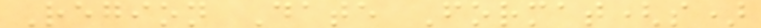Region Date Format(s)
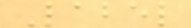Label
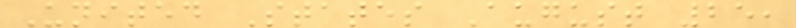United States August 25,
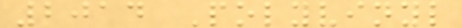2014 Polyvinyl
